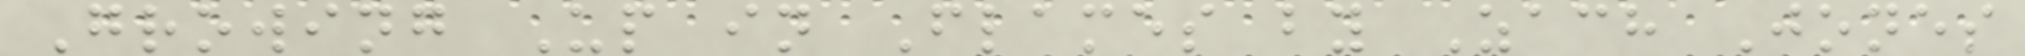Growing Up in Flames by Zach Jones
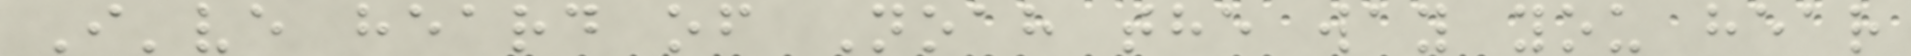I've heard of Noah the way you hear
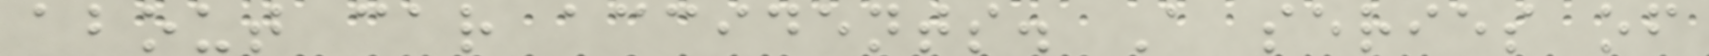about car accidents. A series of
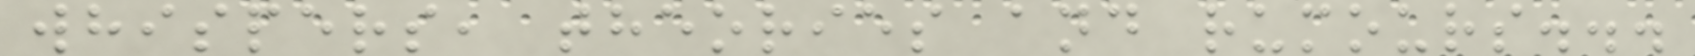whispers, theories and rumours...
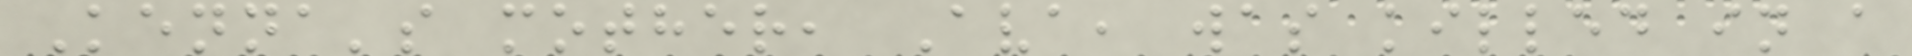Kenna's mother, Ava, was killed in a
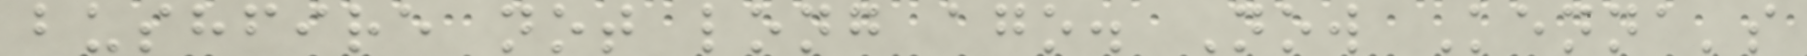bushfire not long ago. Now Kenna's
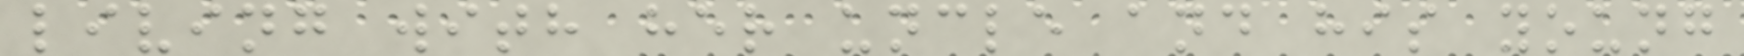living with her uncle and his young
